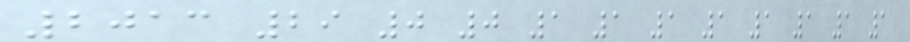2013 29 0 0 1 1 1 1 1 1 1 1
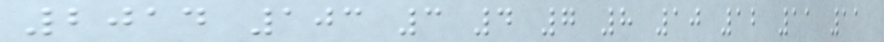2014 103 3 4 7 8 10 12 11 11
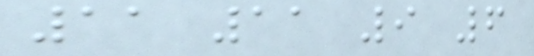11 11 9 6
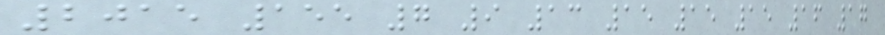2015 155 7 9 13 15 15 15 16 17
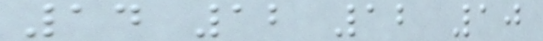14 12 12 10
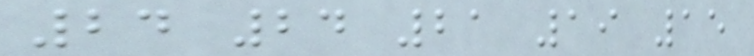24 24 21 19 15
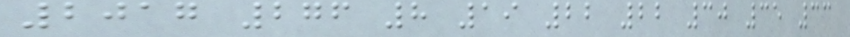2017 276 8 19 22 22 30 35 33
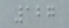127
